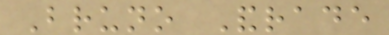Bruno Andrade
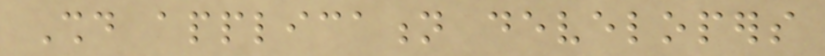Should application developers
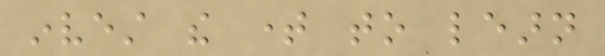invest the time to learn
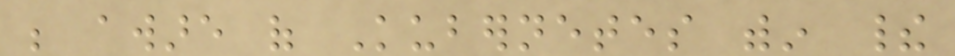be aware of Kubernetes within their
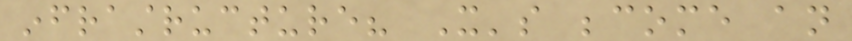infrastructure? It's become an
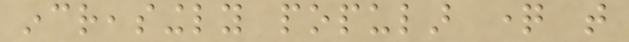increasingly popular question that
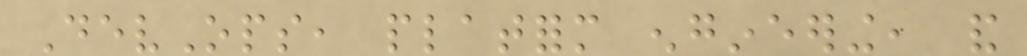DevOps, platform engineering, and
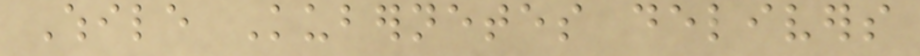While Kubernetes delivers
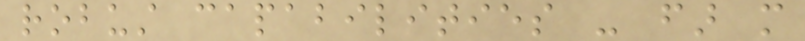robust capabilities - far more
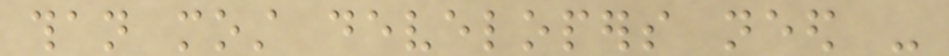than most developers need -
